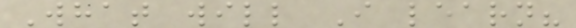What will I learn?
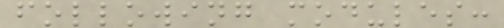following modules:
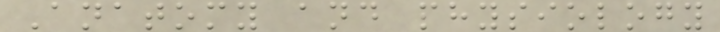Anatomy and physiology
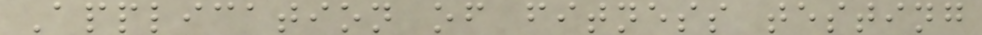Application of fitness testing
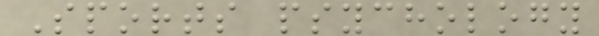Sports psychology
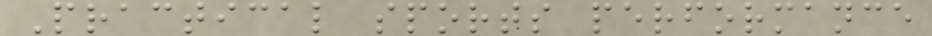Practical sports performance
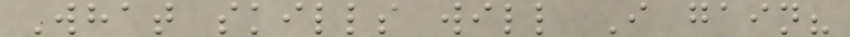What skills will I gain?
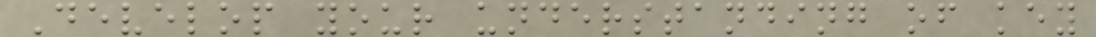Develop your understanding of key
